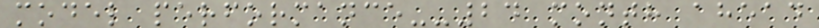model performance--24 month ahead
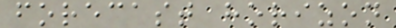forecast horizon
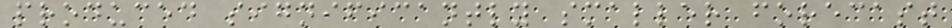produced significantly smaller forecast
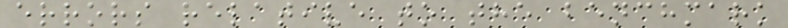errors relative to the benchmark
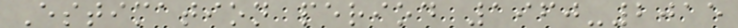Estimation period 1960-2015
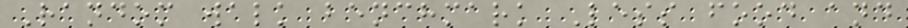Random walk benchmark Less food and
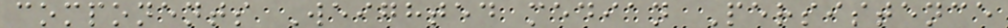components Weighted median Persistence
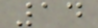14
